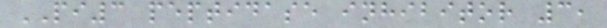PI3 peptidase inhibitor 3,
